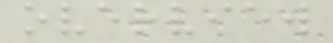overview
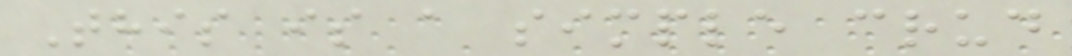This is a simple crud
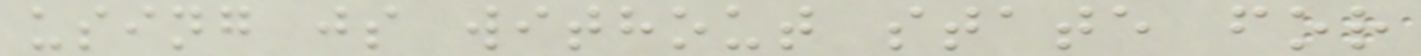using js without state for
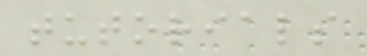tutorials
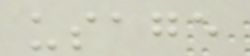usage
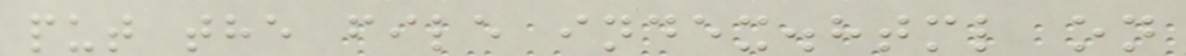put the file index.html on
